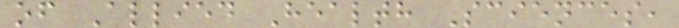of Allied Health Sciences,
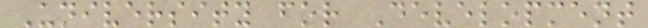University for Development
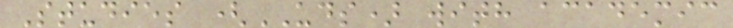Studies (UDS) with academic
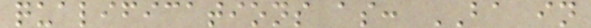qualifications as: BA in
